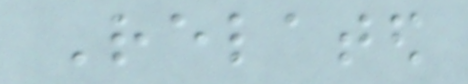Related
